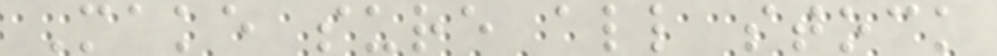Make sure all stock
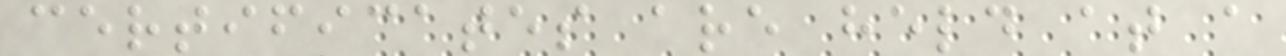certificates are held at a
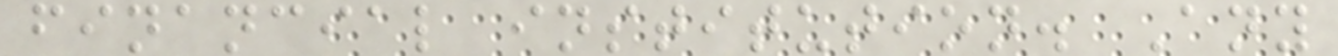financial institution. Any
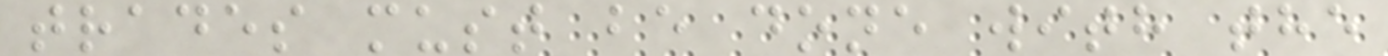trades must be done with the
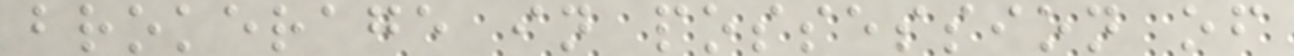brokerage in possession of
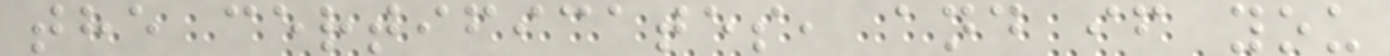the certificates, and if you
